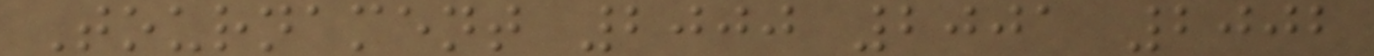Tournament 2000 2001 2002
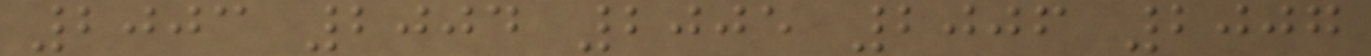2003 2004 2005 2006 2007
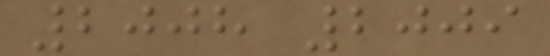2008 2009
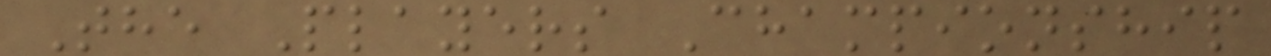The Players Championship
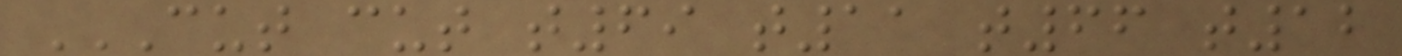CUT CUT T69 T11 T66 T12
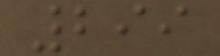299
